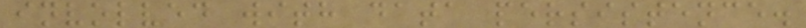involved with data persistence.
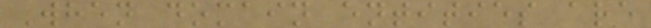When domain entities are
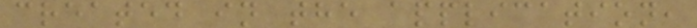created in the application,
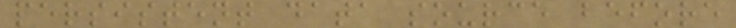persistent data source before
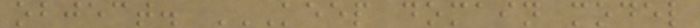object. KEEP DOMAIN MODEL
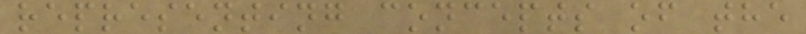representing concepts of the
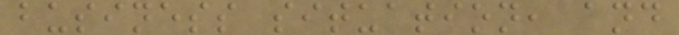business situation, and
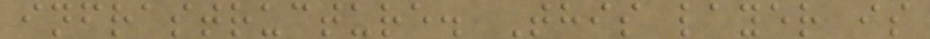infrastructure. This layer is
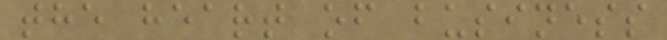the heart of business
